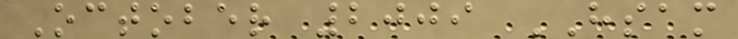October 2009 HSAM
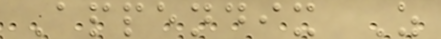Appendix Z
